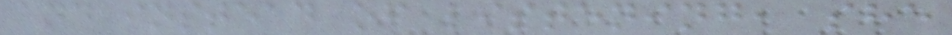and instead of listening, she
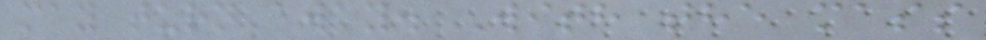may turn away. With the mass
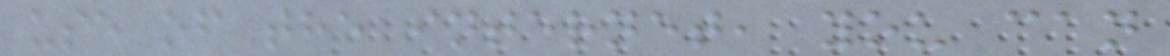use of the internet, you can
